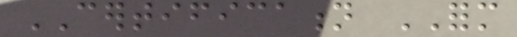CERTIFICATION FORM
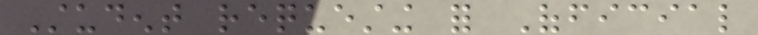Student requesting for Official
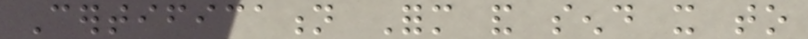Certification Form and send it to
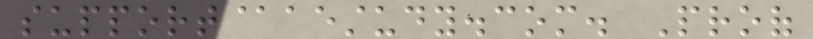support@aestudy.com. Proof
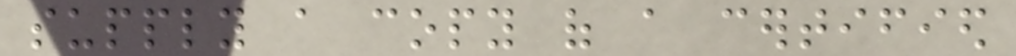supply a copy of a certified
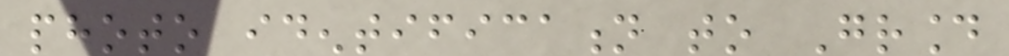photo identification to Ground
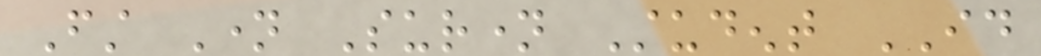First Name Surname Student ID
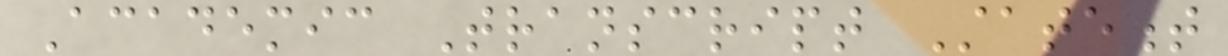Academic Transcript Statement
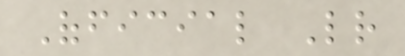Official Letter
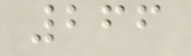266
